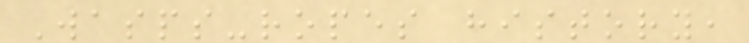Wasps-ropes history,
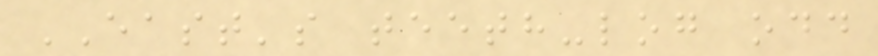EAST's teeth-log odd
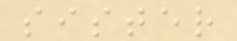sister
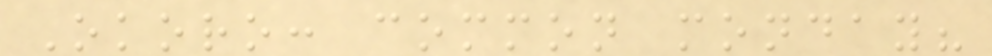Okoro: common monday?
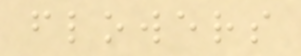flowers
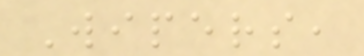Wipers,
